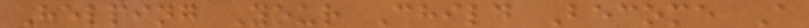Helping Your Child Become A
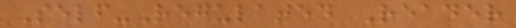Self-Regulated Reader
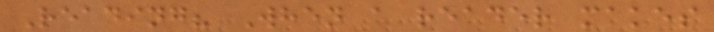Reading? When a reader makes
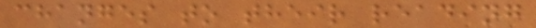changes to their reading
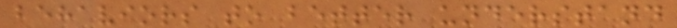behaviors to better understand
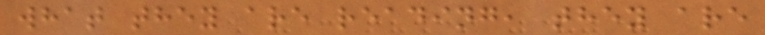what they are reading, they are
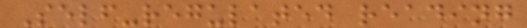Self-regulated reading
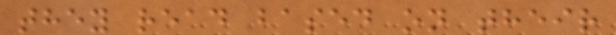they read based on their
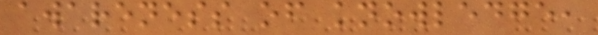awareness of knowledge,
